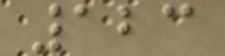123
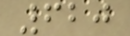620
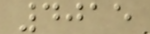4015
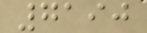7190
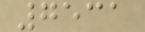7531
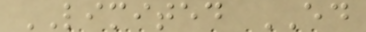LIMITED ED
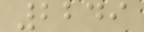2249
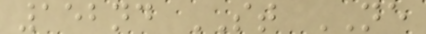152nd ST NE
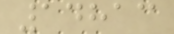14813
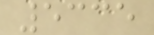5335
